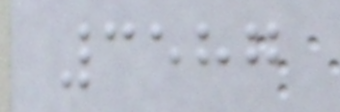3587
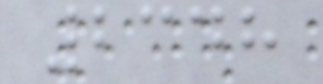2348
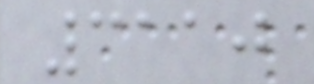3110
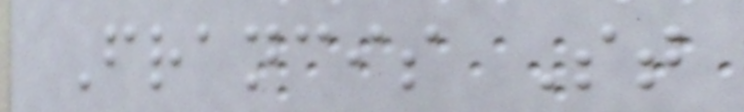Francis St
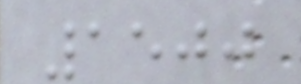1500
